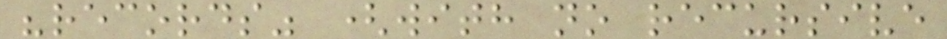"records" (with no recursive
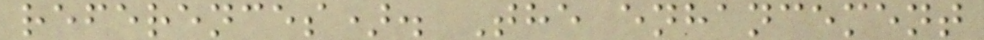references). The enhancement
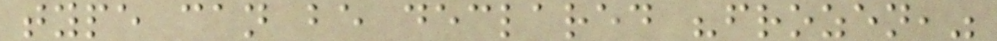type can be declared "frozen,"
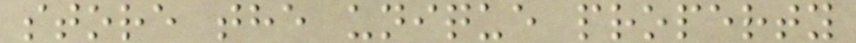store the unique property
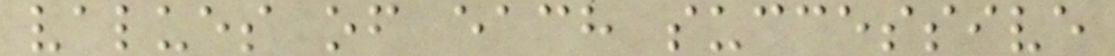values of each successive
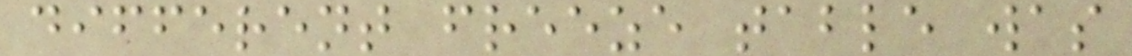different freeze table was
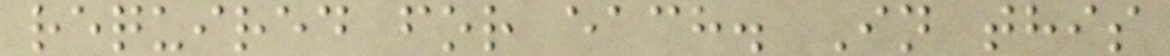required for each. In this
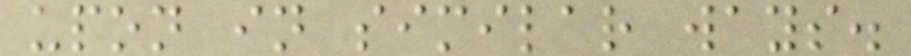upon in similar ways.
